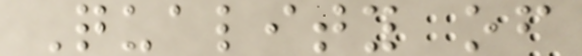Quality of
